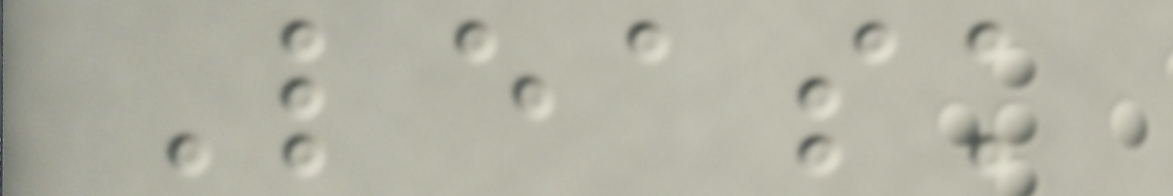Leask
